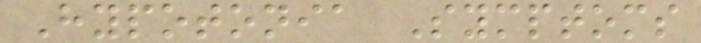Hypotonia Symptoms
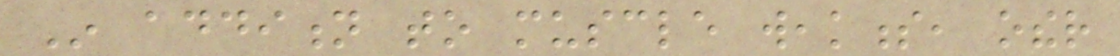In addition to muscle weakness, other
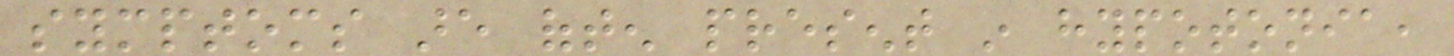symptoms are often present in hypotonia,
